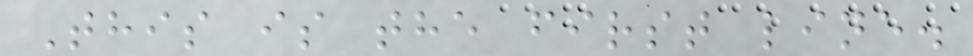This is the first line.
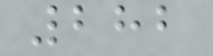282
